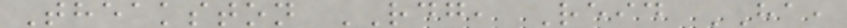Theakston RDG, Reid HA,
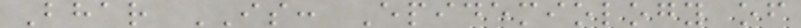Bhar IS: Epidemiology of
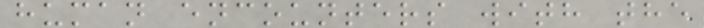human encounters with the
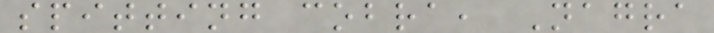spitting cobra, Nagra
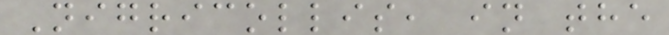Nigricollis, in the
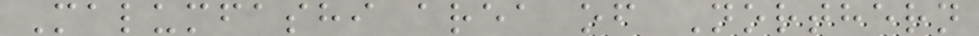Malumfashi area of Northern
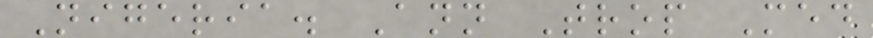Nigeria. Ann Trop Med
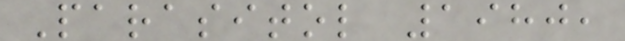Parasitol 1980,
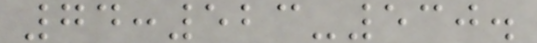74:523-530.
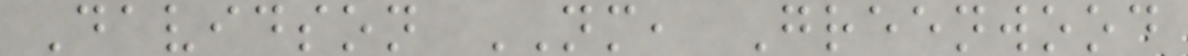Davidson NM, Greenwood
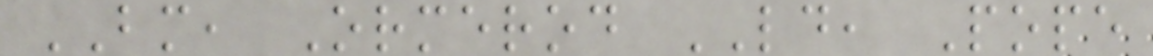BM, Ormerod LD, Pope
